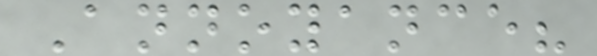Annoyance?
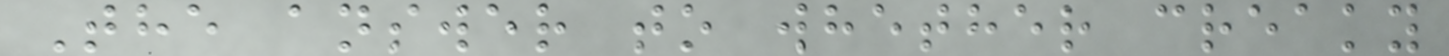The answer to whether creaky
